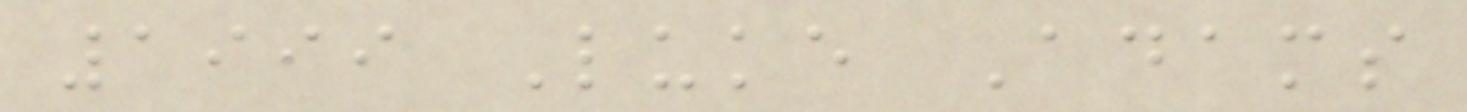1999 Luke Adams
